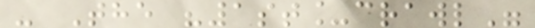- The "1st_crawl"
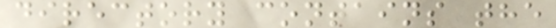directory contains the
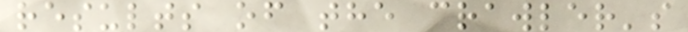results of the crawler's
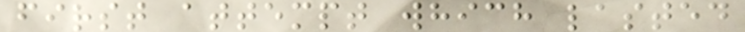first attempt which lasted
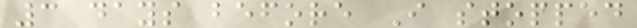3 days before I stopped
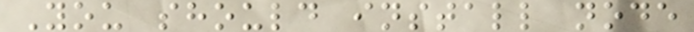You should install node
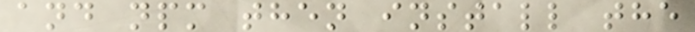and npm then install the
